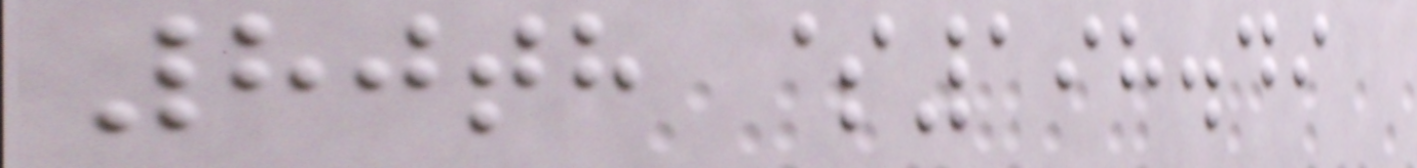80th $198.49
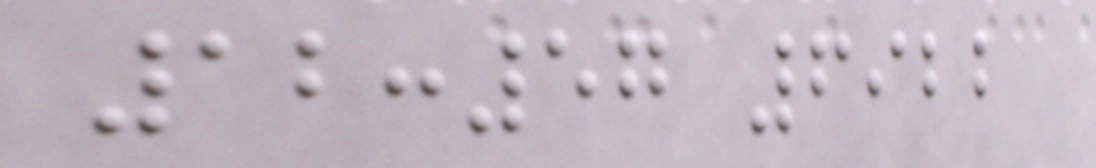12:57 6922
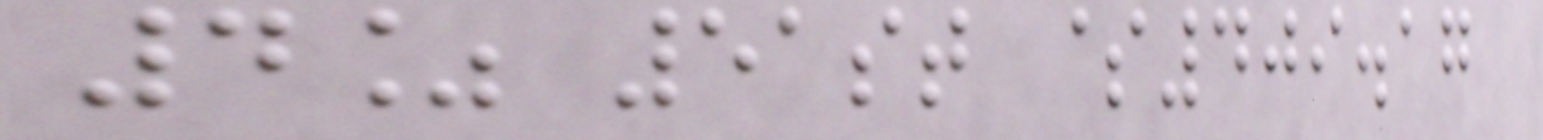4% 51st $409.17
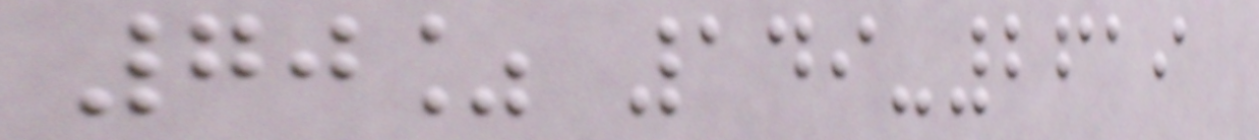70% 149-2619
